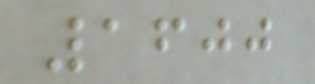1600
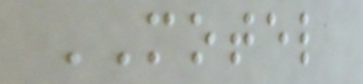MOTEL
